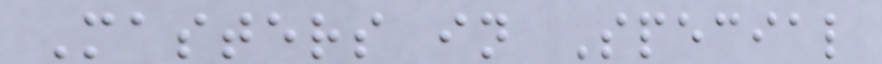Masters in Special
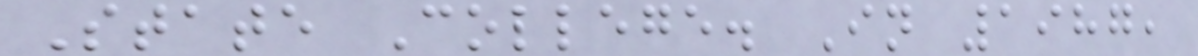State College. In 1987,
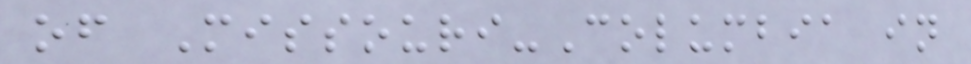of Missouri-Columbia in
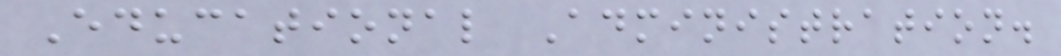Educational Administration.
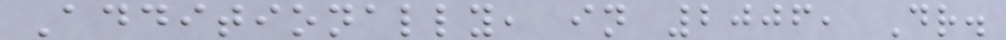Additionally, in 2006, Dr.
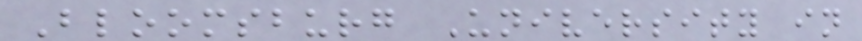Bloomsburg University in
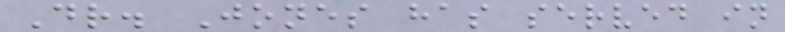Dr. Jones has served in
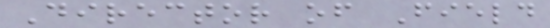Director of Field
